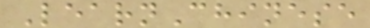LearnChinese
